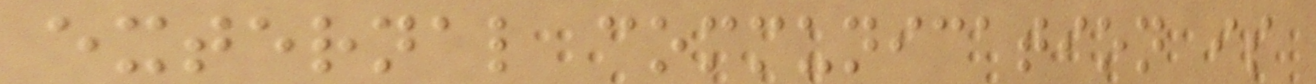external communication is
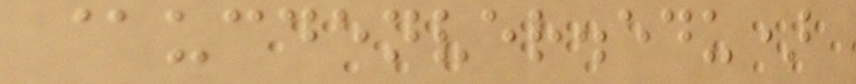@ucdenver.edu)
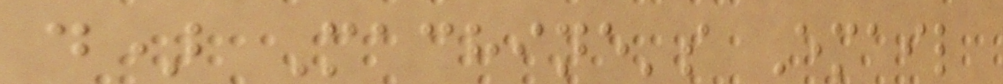d) Machine's Email
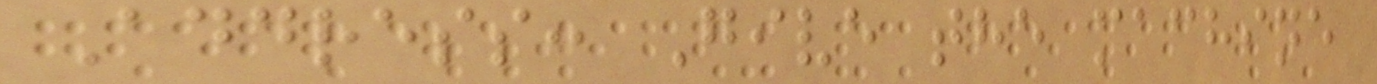Address: Give the machine
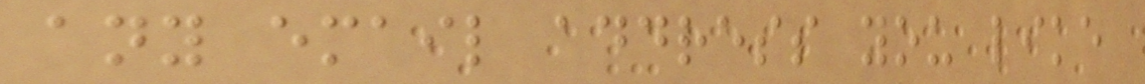any email address you like
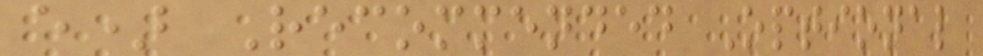e) Recommended Optional
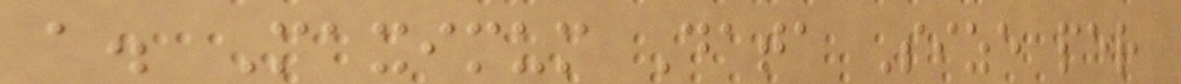a. Maximum Data Size per
